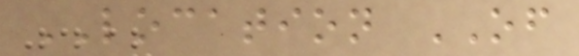LOCATION OF
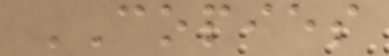COPIES
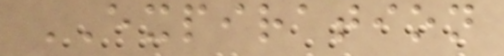EXPIRATION
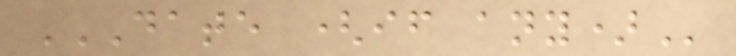DATE (IF ANY)
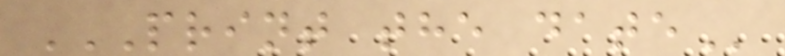PRINT THE DATE
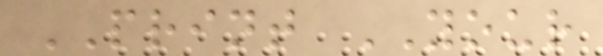PRINT YOUR
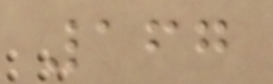167
